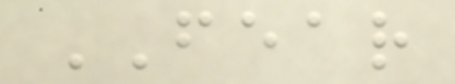FEAR
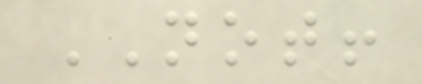NOT!
